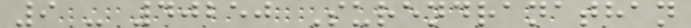9 - 40250 Surendranathan
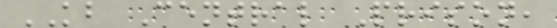KB Central Prison,
